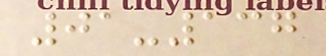01-137
